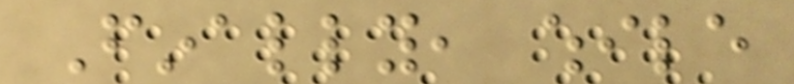Finally, while
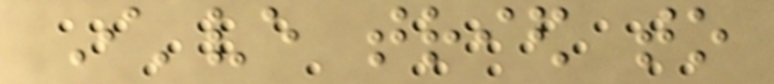I've tried to
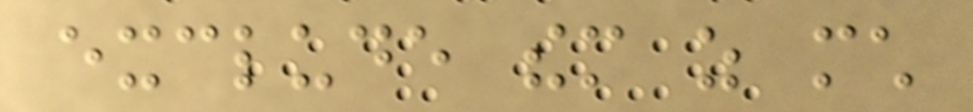exclude them as much
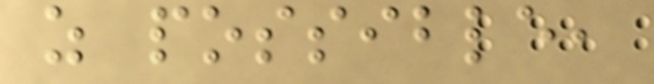as possible,
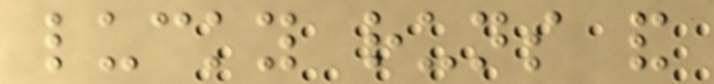lucky runs and
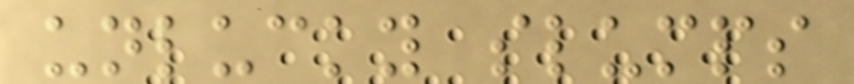unlucky slumps
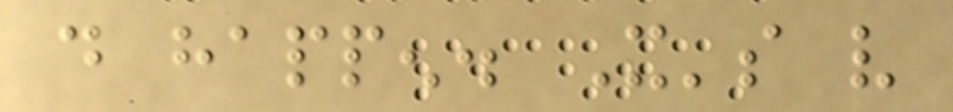do happen. It's very
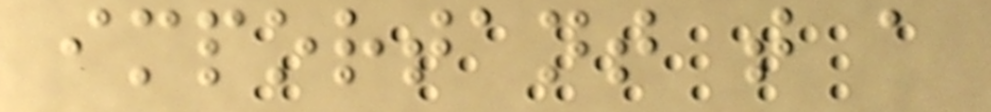important that a
